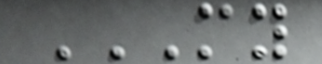MY
